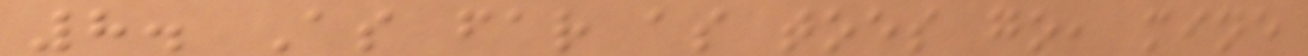8. As far as toes go, mine
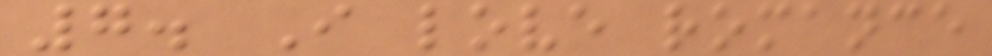7. I love romance
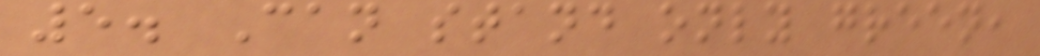5. Can stand only green,
